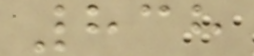838
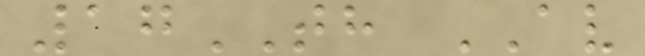17TH AV
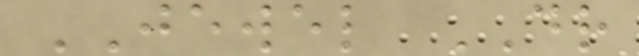JEWEL DR
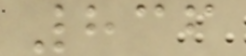836
